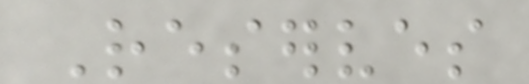Reserves
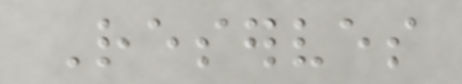Reserves
